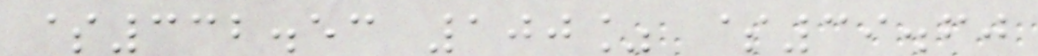$332.53 100% $39.60
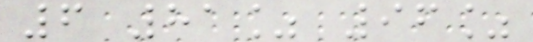6 81% 96%
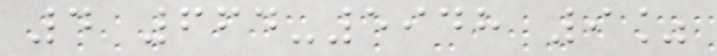4 664-5948 9%
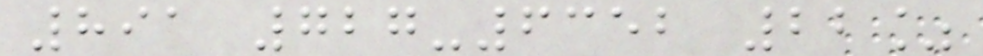891 727-6352 22%
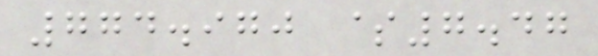774.970 $7.47
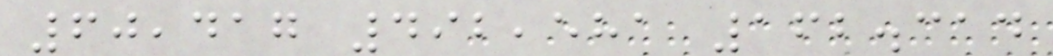60,417 492,581 162.314
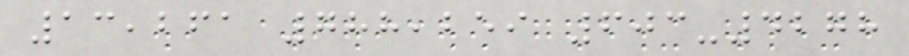13,261 788,259 603-4278
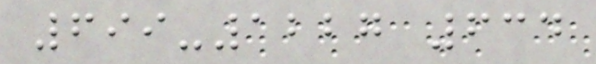699-1227 634
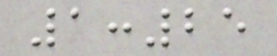1:25
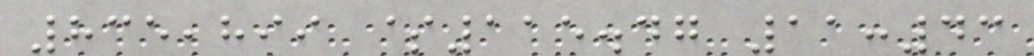835,899 $115.47 11:43
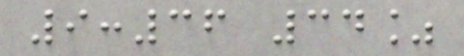9:36 34%
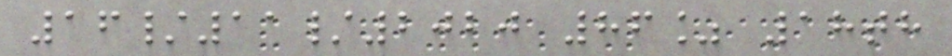16/11/2020 86% 18th
